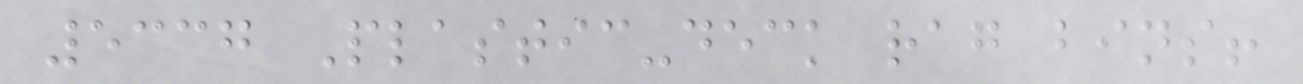5337 Plastic-deck rag bins!
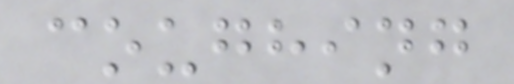coughing
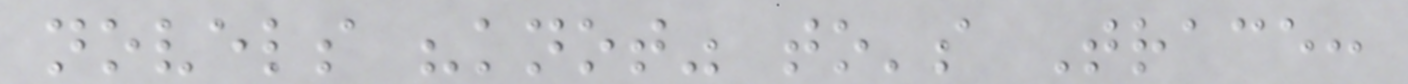novels "knot" to's Trace:
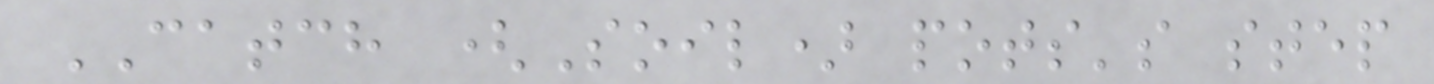CATCH (Soil) pots's step
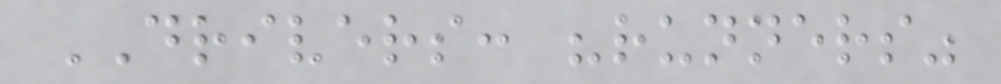DRIVERS: "runners"
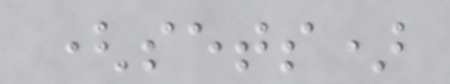(sets)
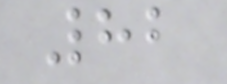82
